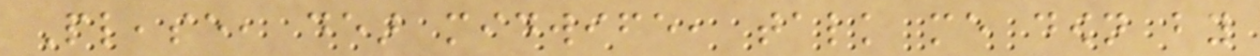Please, dear midwife, talk me down by
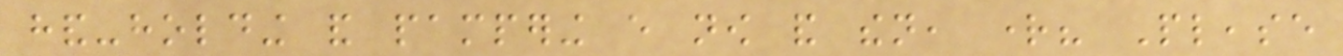hand-holding and pampering every now and then, right? Please
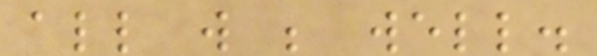all will be well.
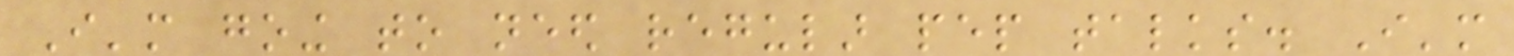I'm going to need regular pep talks. I'm
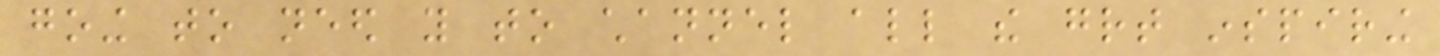going to need you to channel all the great inspiring
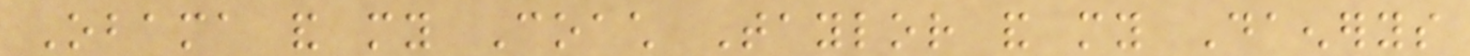Obama and my Coach Taylor and my Daenerys
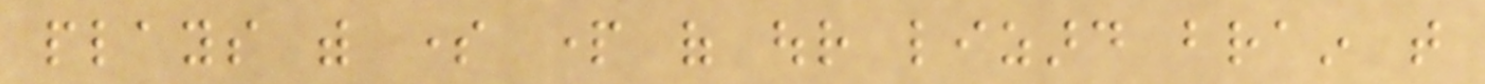plays with some part of our lizard brain that
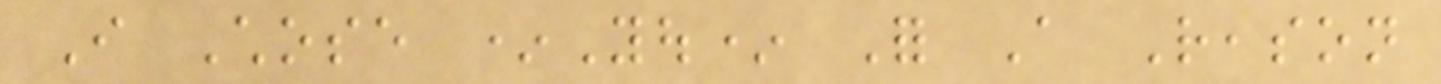I Chose *You* For A Reason
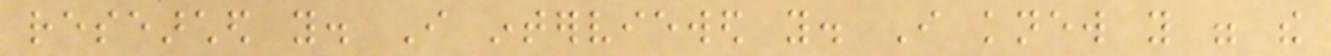researched you. I interviewed you. I knew you were the
